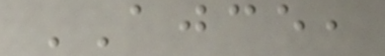AJCE,
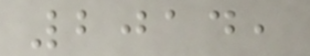2014,
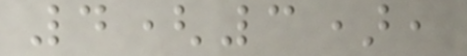4(3),
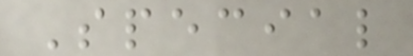Special
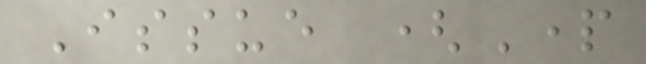Issue (Part
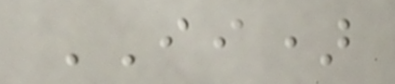II)
